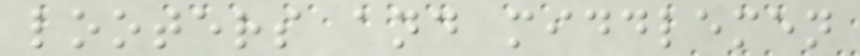looters and middlemen
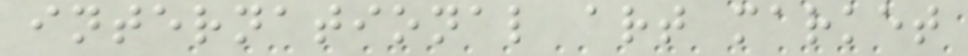international art market
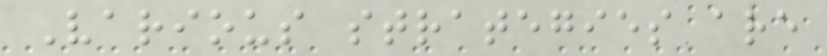Various strategies are
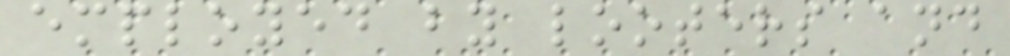employed by looters and
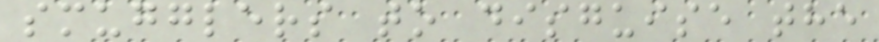smugglers to disguise the
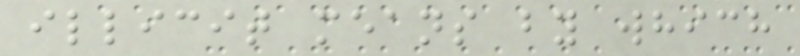illicit means by which
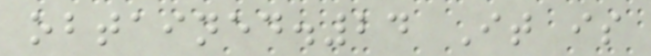obtained.24 It is
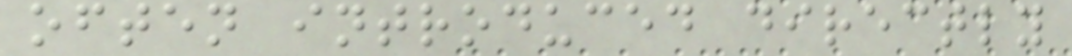often introduced directly
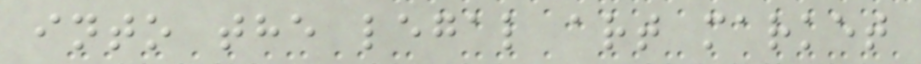into the legal art market
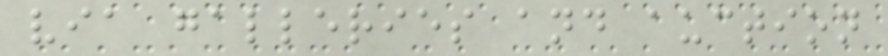via galleries and auction
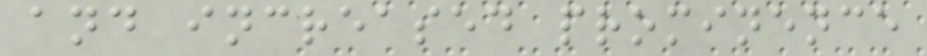and increased prominence
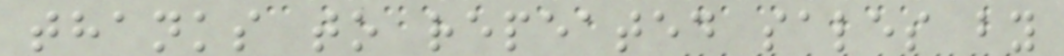thanks to repeated sales by
